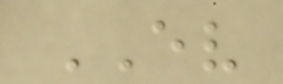EV
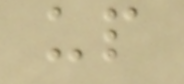up
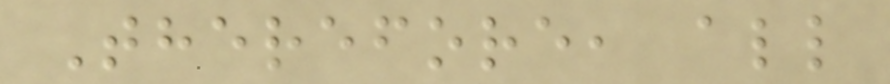Therefore, all
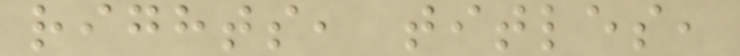rights, titles,
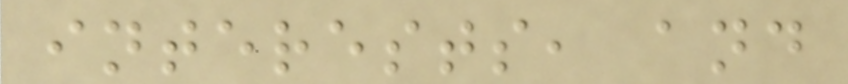interests, and
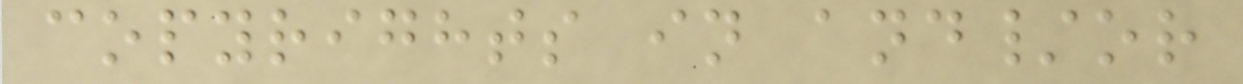copyrights in and/or
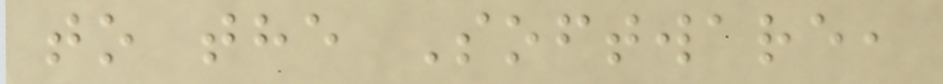to the Software,
